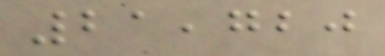21,720
